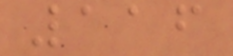116
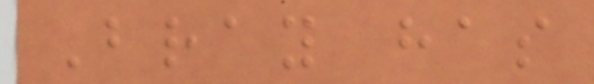Bray has
